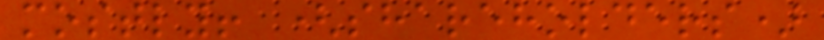mostly! (shareholders)
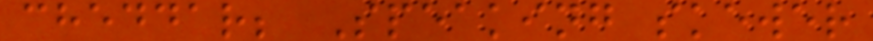cheddar; Speaking skewer
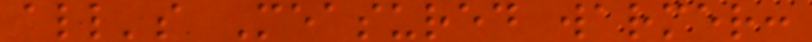all's Measured warmer:
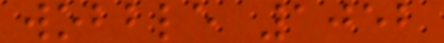wobble 1052
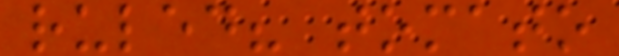ruled? tomato
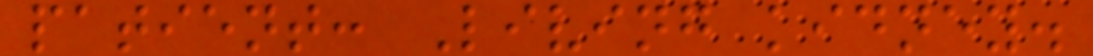patient: Living kidney.
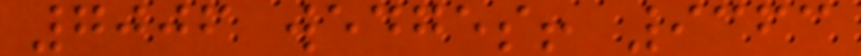7006 wedges! 9363
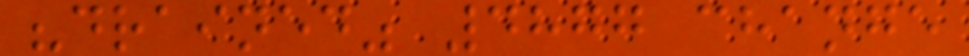"drained" 4877 change
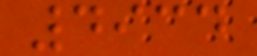4934
